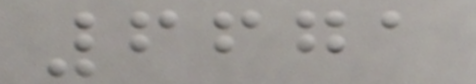6671
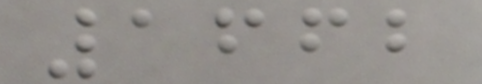1662
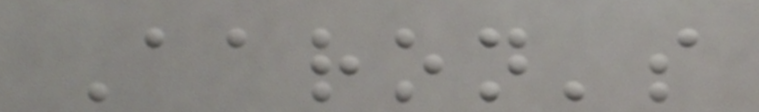Aaron's
